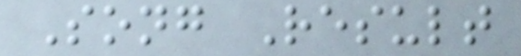Song Result
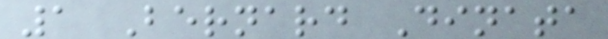1 Bernard Dinata
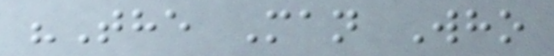"The Man Who
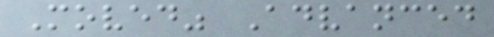Moved" Advanced
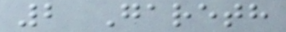2 Gareth
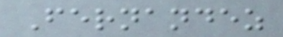Fernandez
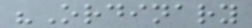"Ordinary
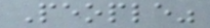People"
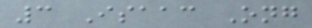3 Isaac Ong
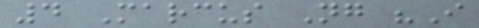4 Marcus Ng "I
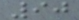90
